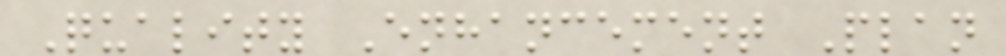Quality Enhancement Plan
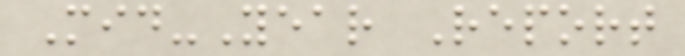Mid-Year Report
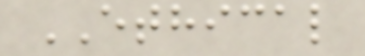ETHICAL
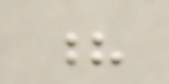?
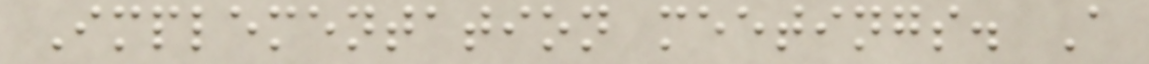Implementation meetings. A
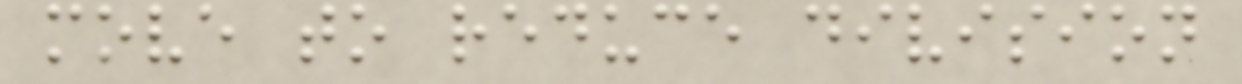move to reduce division
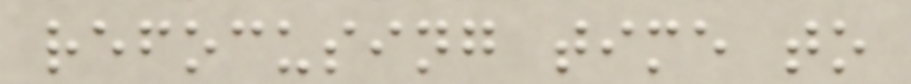refocusing time to
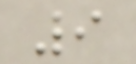9
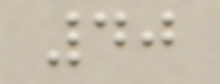40
